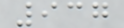937
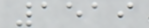1519
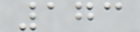173
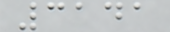3141
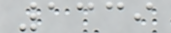1339
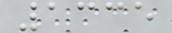1335
